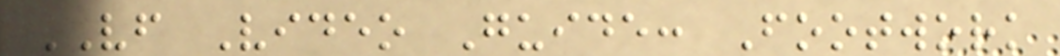VF Video Guide: Footwork
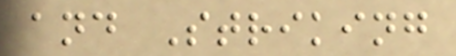and Striking
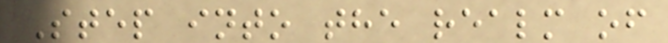Step into the realm of
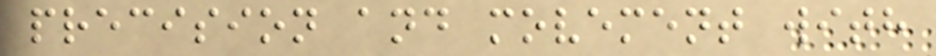precision and movement with
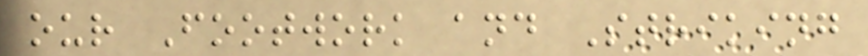our Footwork and Striking
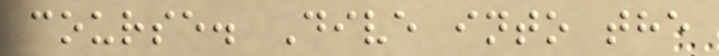course. Dive into the
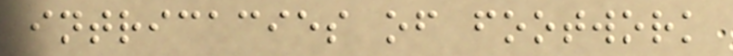intricacies of footwork
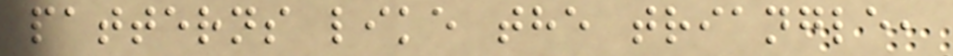patterns like the triangle,
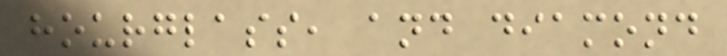hourglass, and diamond
